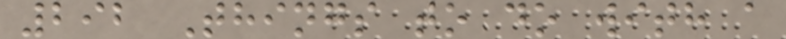292 Things to do with a
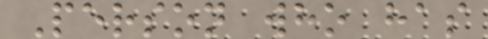Person who has
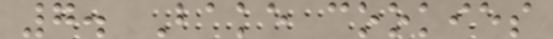7. Bake cookies
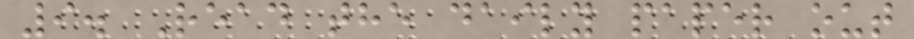9. Read the daily paper out
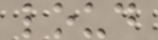loud
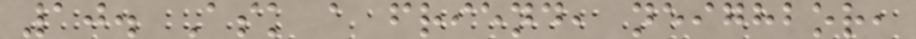10. Ask a friend, neighbor,
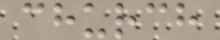church
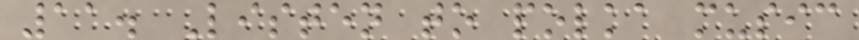11. Listen to polka music
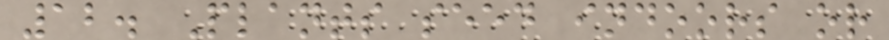12. Plants seed indoors or
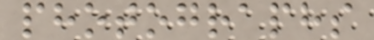photographs
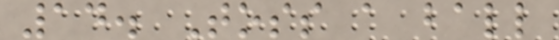14. Toss a ball
